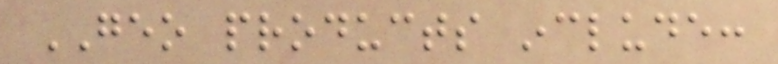GEO products include:
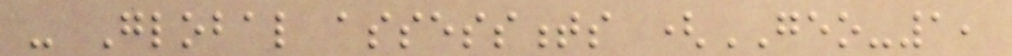- Global assessments (GEO-1,
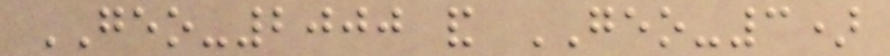GEO-2000 and GEO-3)
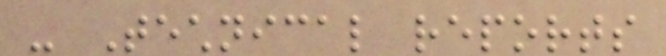- Technical reports
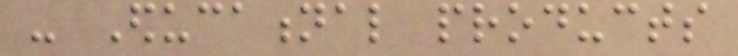- Educational products
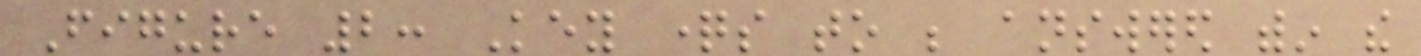Figure 2: Key questions to be answered within the
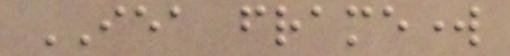IEA framework
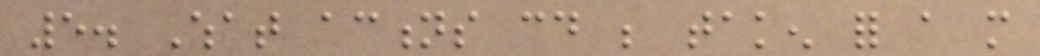5. What actions could be taken for a more
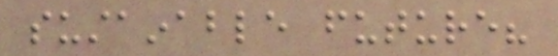sustainable future?
